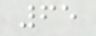65
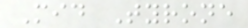Mid Tyrone
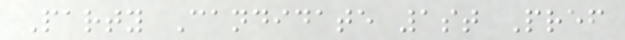Party Candidate 1st Pref
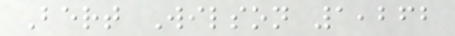Bert Wilson 1,262
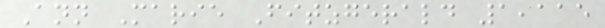Ann Marie Fitzgerald 1,115
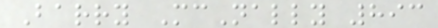Barry McNally 893
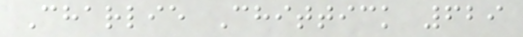Charlie Chittick 629
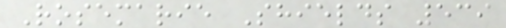Rosemarie Shields 539
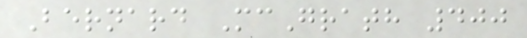Bernard McGrath 400
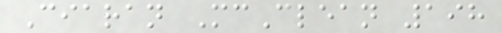Ciaran McClean 198
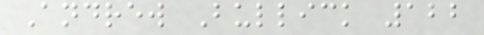Andrew Bullick 122
